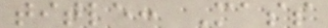title: Mass
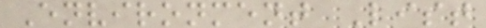Environment List
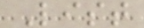List
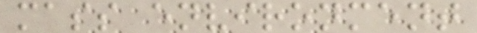mass environment
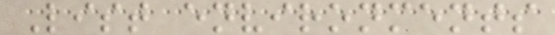List environments
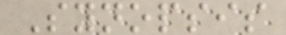Synopsis
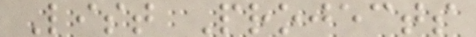List Projects
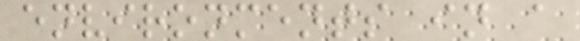environments in a
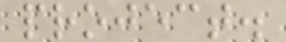project.
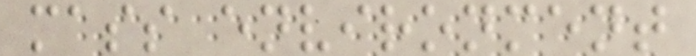mass environment
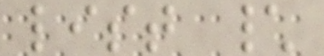list \
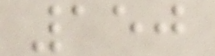150
